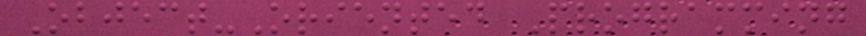Object-Oriented Programming
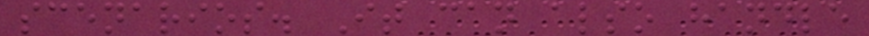scenarios. It can also handle
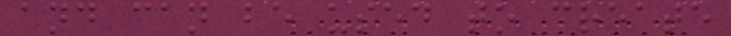and can be used to create
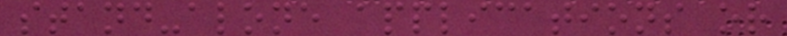stand-alone applications or
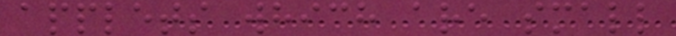applets which are small
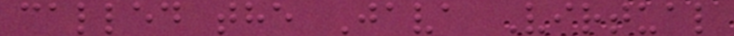called the Java Virtual
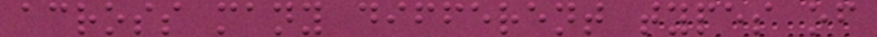across many different types of
